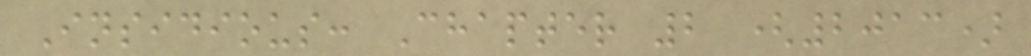Insidious: Chapter 2 (2013)
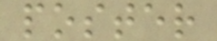poster
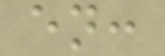en:
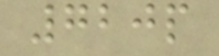720p
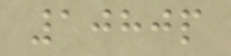1080p
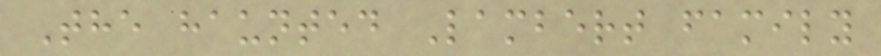The haunted Lambert family
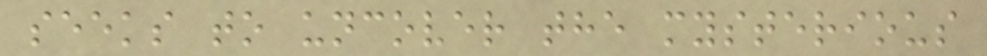seeks to uncover the mysterious
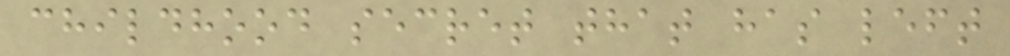childhood secret that has left
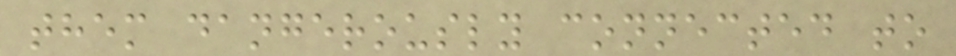them dangerously connected to
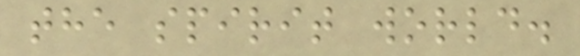the spirit world.
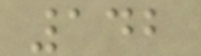142
